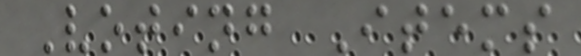Voting Items
